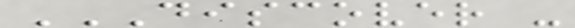DISCOVER -
